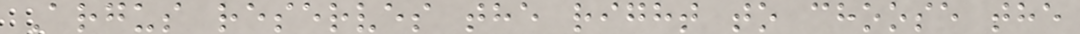Argus reserves the right to choose the
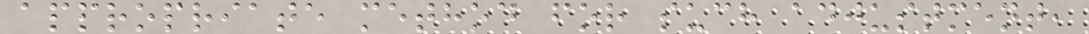appropriate method for such adjustment,
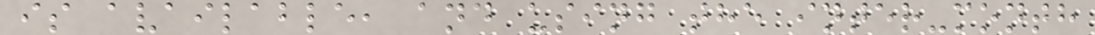is available, and using the inter-month
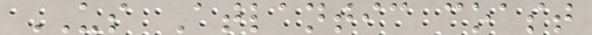US Atlantic coast
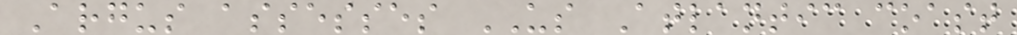Argus assesses US Atlantic coast
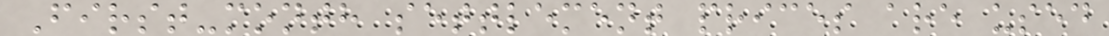First-month settlement prices are used
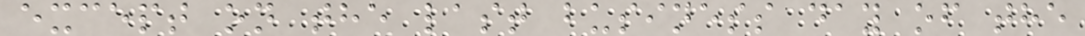except on the last business day of the
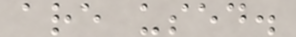are used.
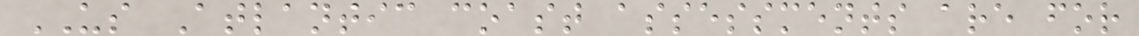US Atlantic coast assessments are for
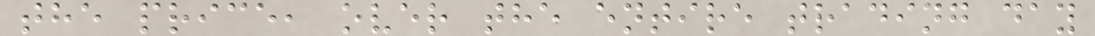the price, over the entire trading day
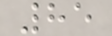85
